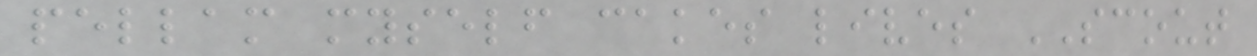pellam myself cakes lives SCOUT
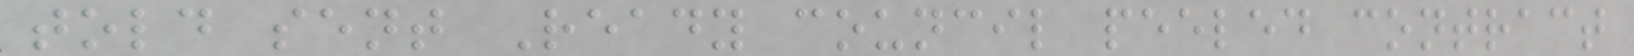told sent Ready council peeled contract
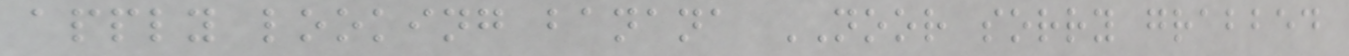apply looking banana NOOR sorry grabbed
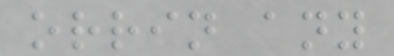orrin any
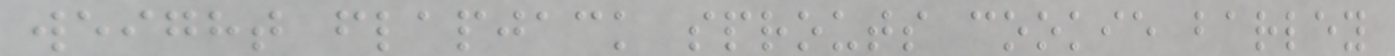weight flapjack sprouts cookie barley
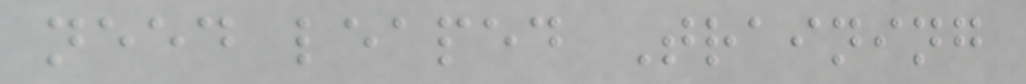need leaped Training
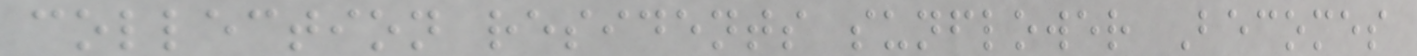collection residents sunflower Becomes
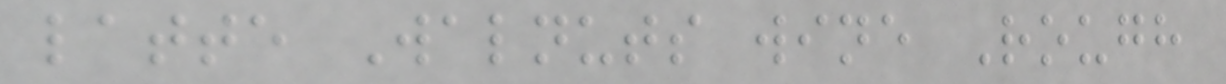latte Walnuts wine Rough
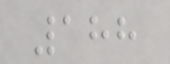188
